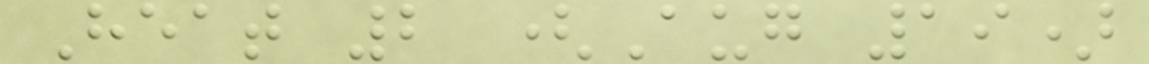Heat 2 (Aug 19)
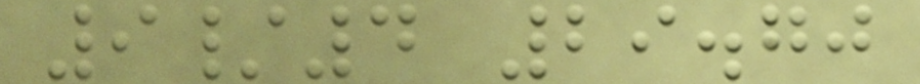9/4 29.70
